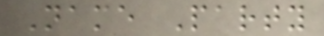Name Party
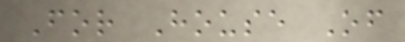For House Of
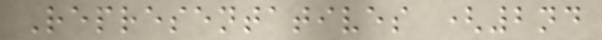Representatives (2nd
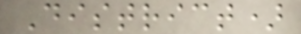District)
